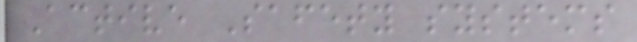Active Safety systems
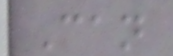Can
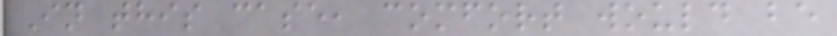In this case, comfort would be
